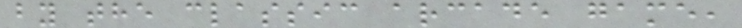by the classic arcade game,
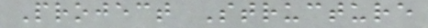Project Structure
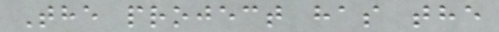The project has the
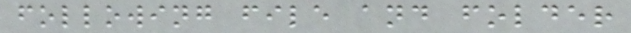following file and folder
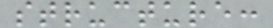structure:
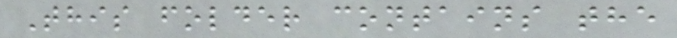This folder contains the
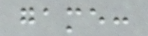game:
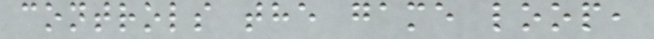controls the game loop,
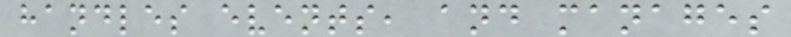handles events, and manages
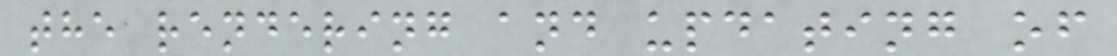the rendering and updating of
